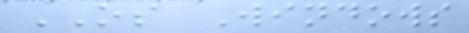OS Windows
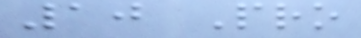10 Pro
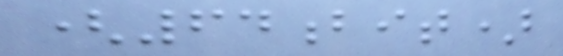(64bit)
